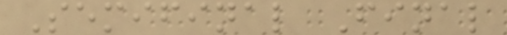Semifinal Final
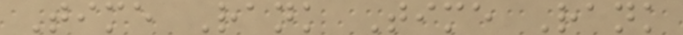Time Rank Time Rank
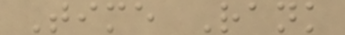Time Rank
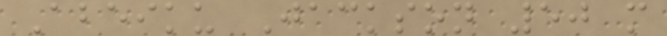Abeiku Jackson 50 m
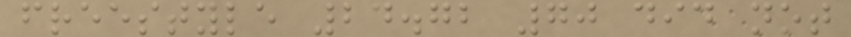freestyle 24.72 70 did not
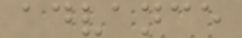advance
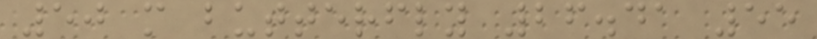50 m butterfly 26.41 55
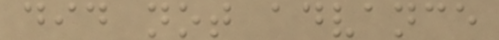did not advance
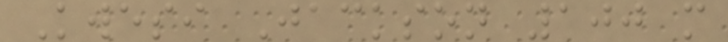Kwesi Jackson 100 m
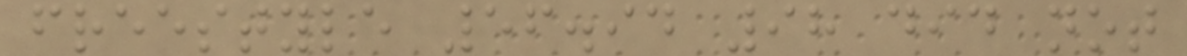freestyle 56.94 98 did not
